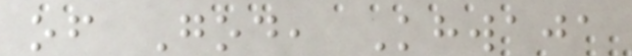of God, Khwaja
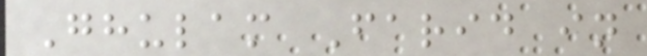Ghulam Farid in
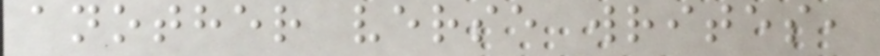another verse writes,
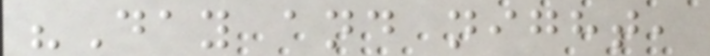"Day and night,
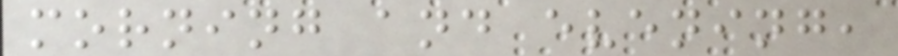morning and evening,
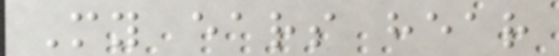My ears hear
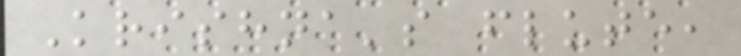Krishna's flute,
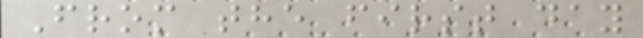From the first day
